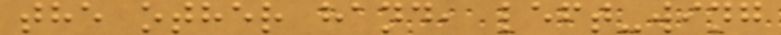the other hand, left-wing
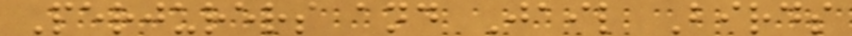Perjurers and Jail Birds
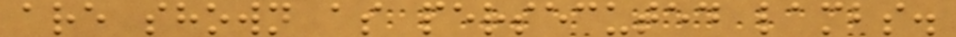are shown as persecuted lambs.
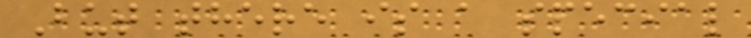But there is a special
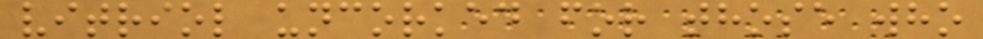vitriol uncorked for those who
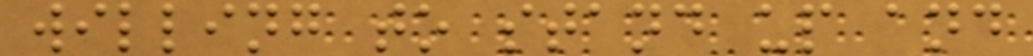willing to stand up and
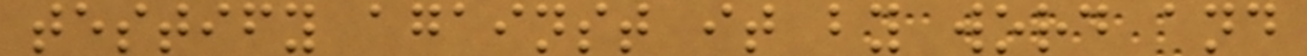testify against it by word and
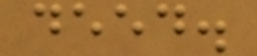deed.
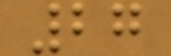27
